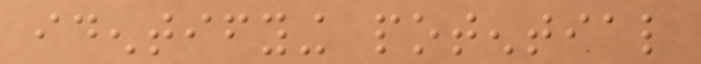identifying potential
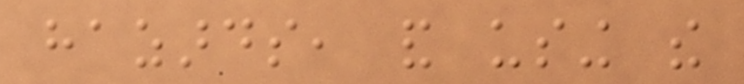hazards, and using the
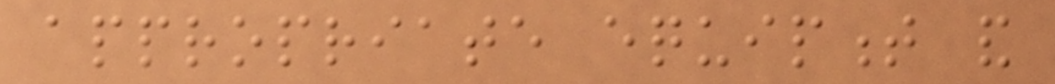appropriate equipment and
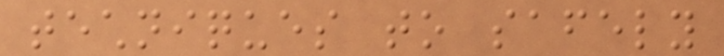techniques to safely
